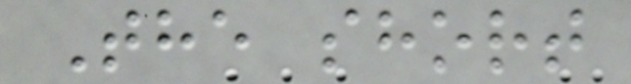The short
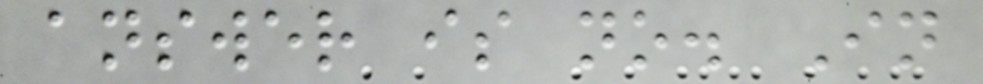answer is no. In
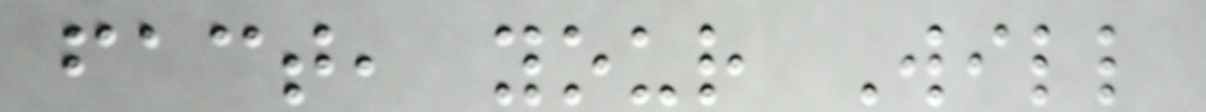fact, your Will
